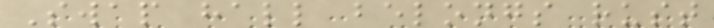Swap hall belongs rust
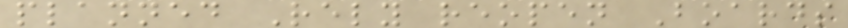planned Rely reopen Boards
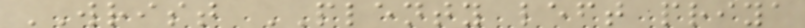WRIST PLENTY left priya
